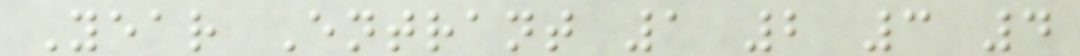Year Entrant 1 2 3 4
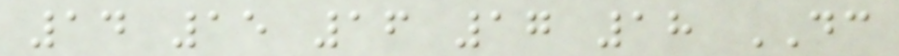14 15 16 17 18 DC
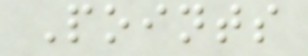Points
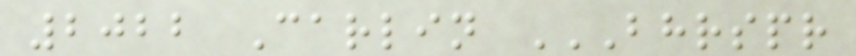2022 Carlin BHRSPR
